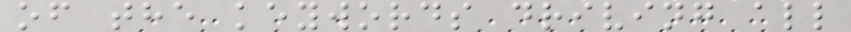of the keywords driving all
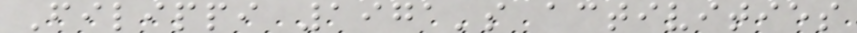Filippi 1971's activities
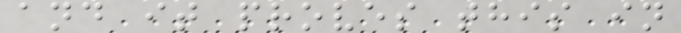and it proves this in
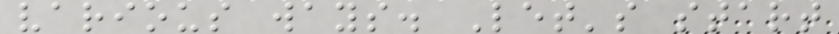various ways. Let's start
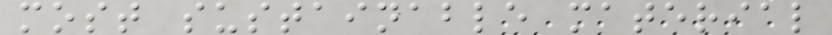most sustainable material
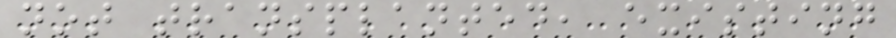not transplanted, existing
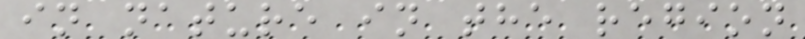in nature in the region
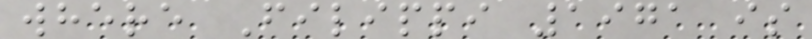where Filippi 1971 is
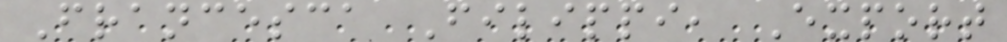Francesca Filippi, Export
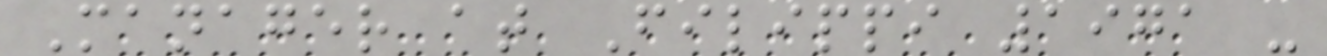Manager at Filippi 1971 -
